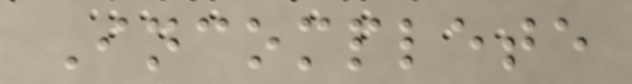Incomplete
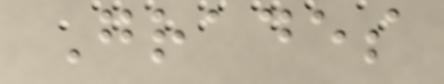Grades
